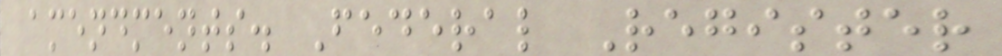amendments. Federal Register
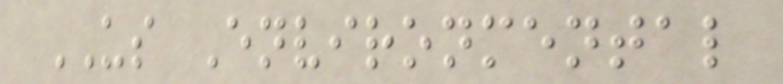US Environmental
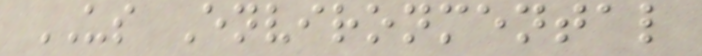US Environmental
